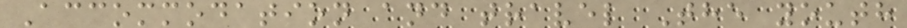Accommodation and travel The youth
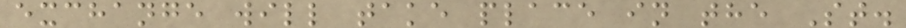exchange will take place in the St.
